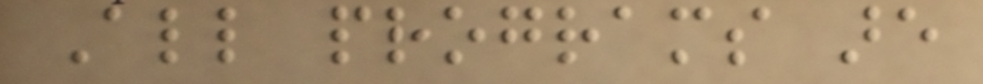All programs are
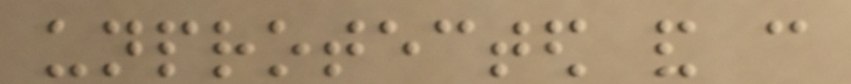unprotected and can
